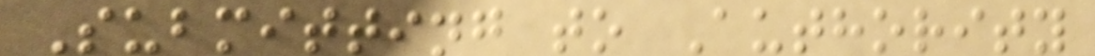Submitting to Authority
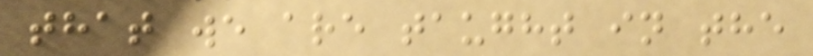that we are taught in the
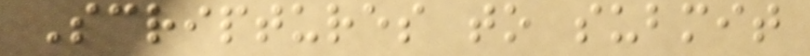Scriptures to submit
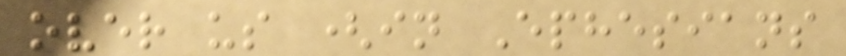over us (in Ephesians
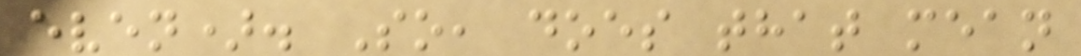even). So, does that mean
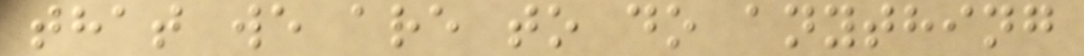that we are to do anything
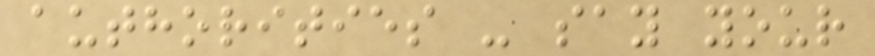authorities - say your
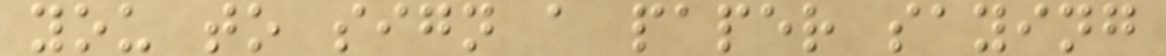you to sign a paper saying
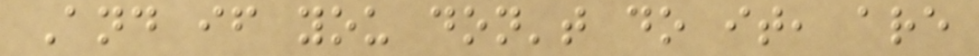And if you don't do it, are
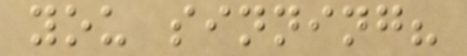you sinning?
